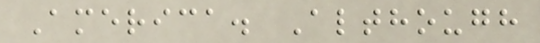America. Although
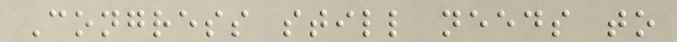Congress still needs to
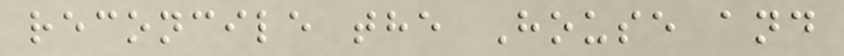reconcile the House and
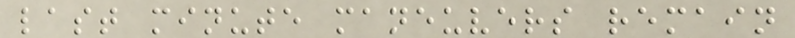last minute maneuvers remain
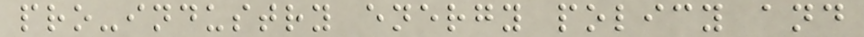pro-industry energy policy and
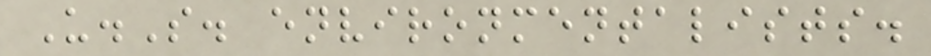U.S. environmentalists.
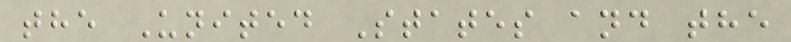the United States and the
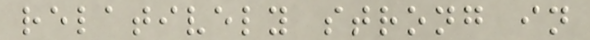relatively strong in
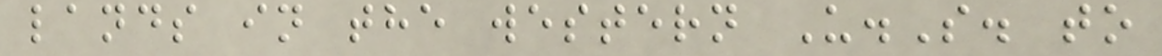lands in the western U.S. to
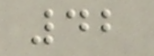42
